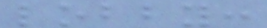lobby:
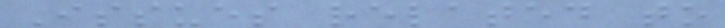Issues related to
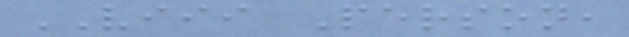VIII Person,
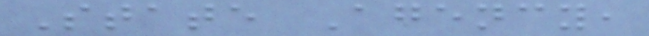State Agency,
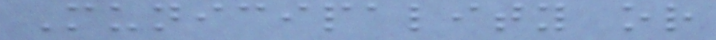Municipality or
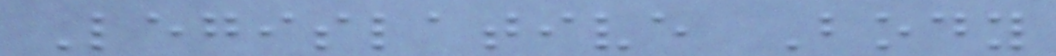Legislative Body
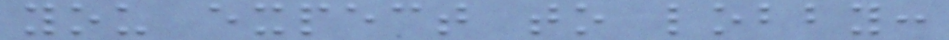you expect to lobby:
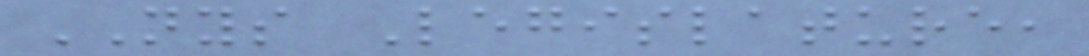NYS Legislature,
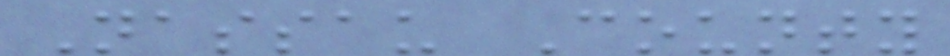Nassau County
